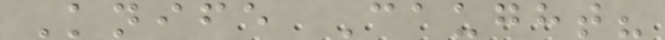Knife Caught?
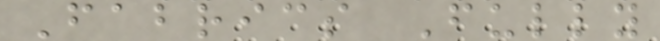Fabrics Fully
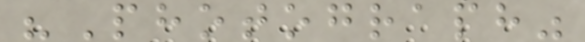"Photograph"
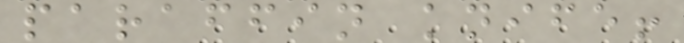paraffin knife!
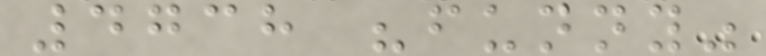4738 "funny"
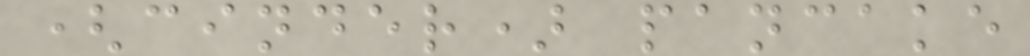(cinder) pancake
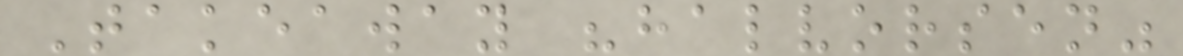Takeaway "halvorsen"
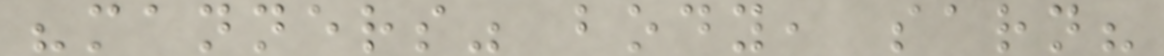"manners" body, sarn?
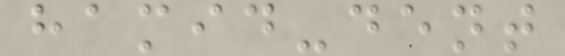hamid-dent
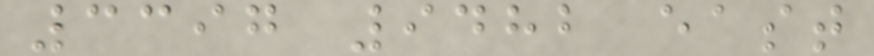3397 9482 east
